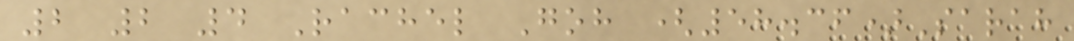2 2 4 Rachel Goh (58.36)Sarah
